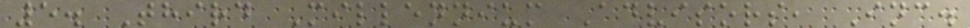5. Third Millennium Advisors, Inc.
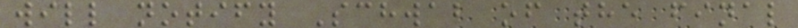will notify Schwab of the final
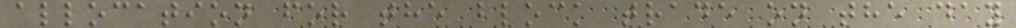allocation for the block trade on the day
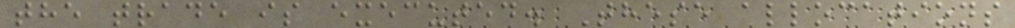the trade is executed. These allocations
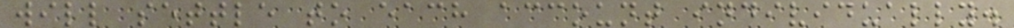will settle to each account individually.
